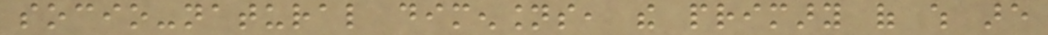socio-natural dimensions, the primary of which are
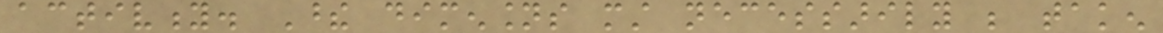activity. These dimensions must necessarily be taken
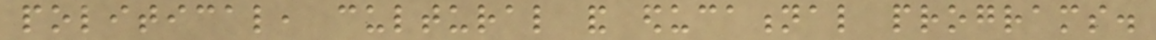political, cultural and educational programs.
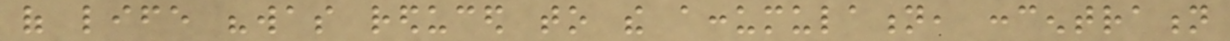of life "was reduced to the accumulation, concentration
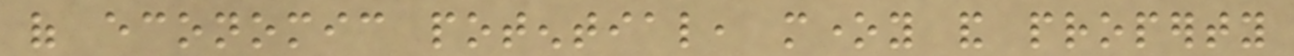of economic potential, money and property
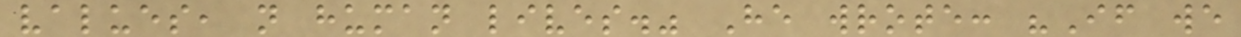values, not human lives." He wrote: "If we
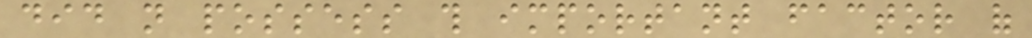did not possess this important factor of
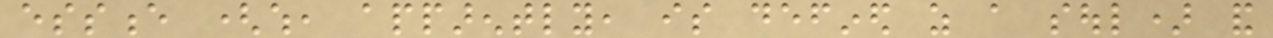essence (which, apparently, is defined as a soul) and
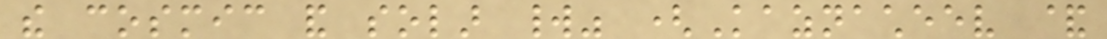the cosmic and solar world" (Kaznacheev &
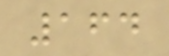164
